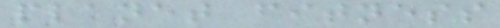planet fitness
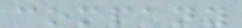company
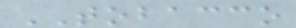TOBACCO
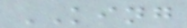KING
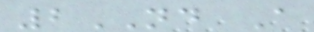2ND A
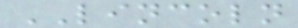LINCOLN
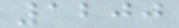1200
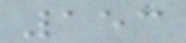153
